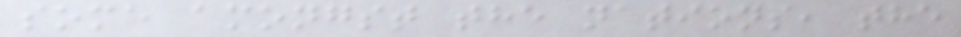some amongst the nations, the
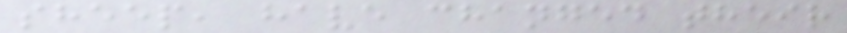sheep, have changed their
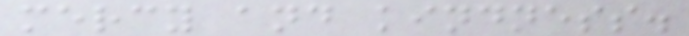mercy and kindness.
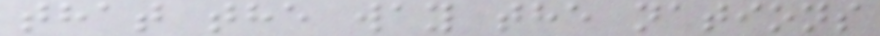that the way the nations
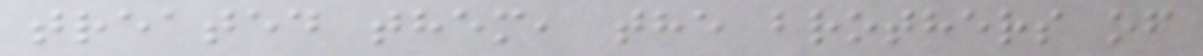treated them, the brothers of
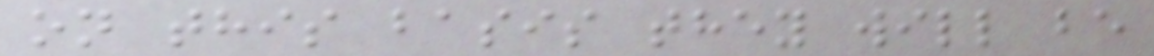on this basis they will be
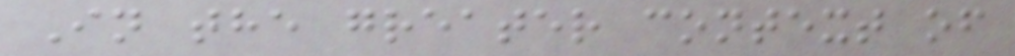In the greater context of
